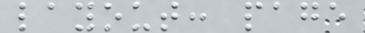layout: page
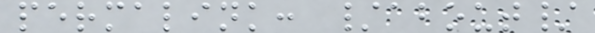permalink: /about/
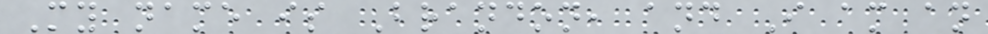My name is Brandon, and I am an
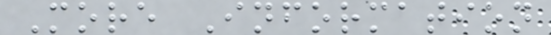More Information
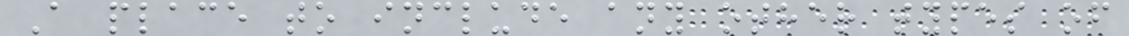A place to include any other types of
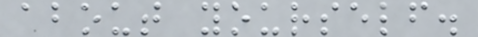about yourself.
